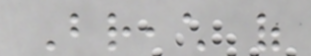Breach of
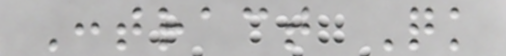Contract Quick
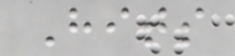Hits
